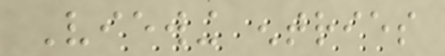Viewing entries
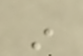in
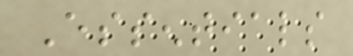Essentials
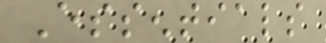Essentials
